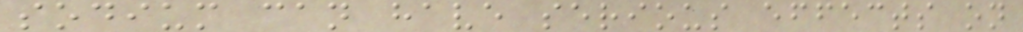sodium can have serious effects on
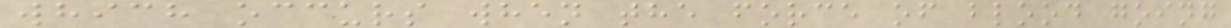which occurs when the force of blood going
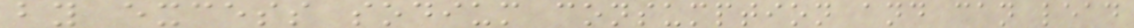by excess sodium consumption and can lead
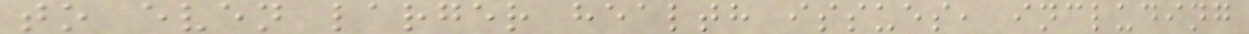to even larger health issues, including
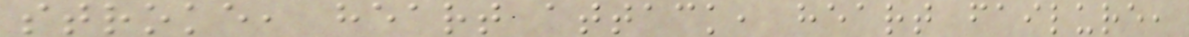stroke, heart attack, heart failure,
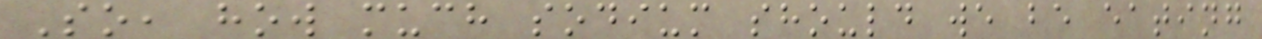So, how much sodium should we be eating
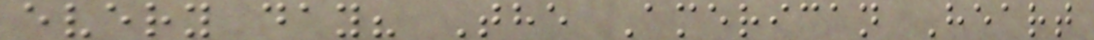every day? The American Heart
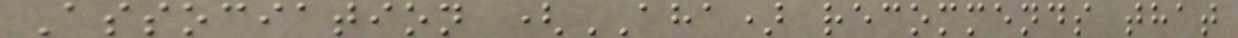Association (AHA) recommends that
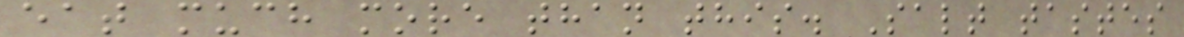eat much more than this. Salt tastes
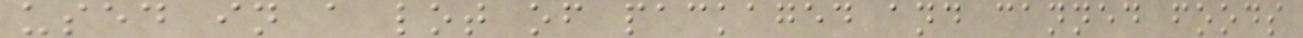used in a lot of packaged and canned foods
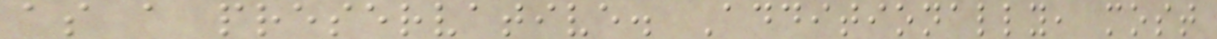as a preservative. Additionally, most
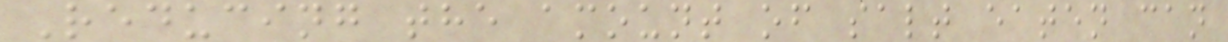Reducing the amount of salt eaten can
